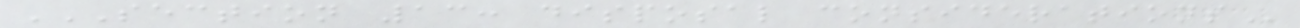SECTION 13: DISPOSAL CONSIDERATIONS
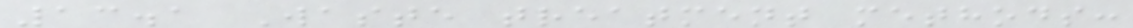13.1 Waste treatment methods:
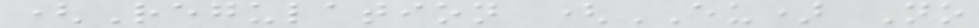(Regulation (EU) No
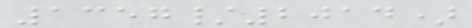1357/2014)
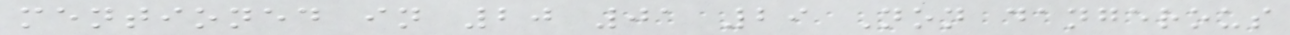mentioned in 20 01 29 Non dangerous
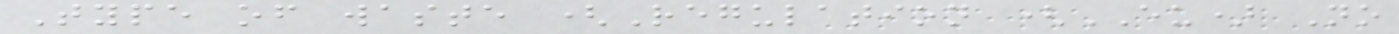Type of waste (Regulation (EU) No
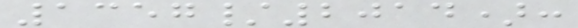1357/2014):
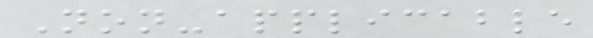Non-applicable
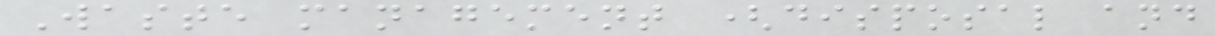Waste management (disposal and
